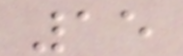15
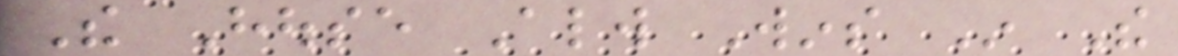The House Always Wins In The
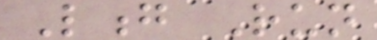Long Run
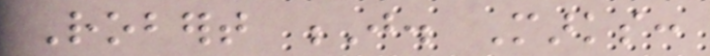Robert J. Marks:
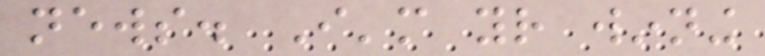news. I'm your winning
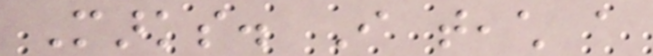Marks. I teach a
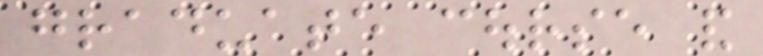graduate course and
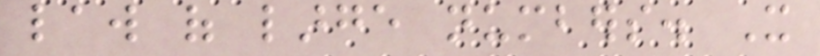law of large numbers. It
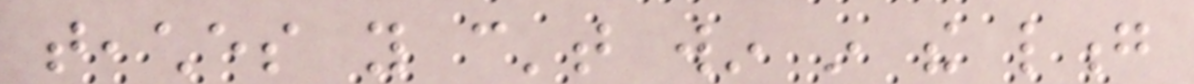teaches you can't win in the long
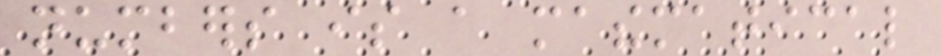numbers is a mathematical
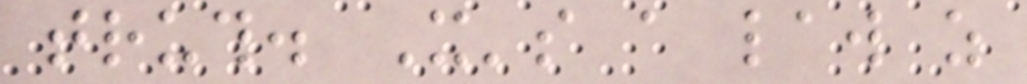truth. It's a law as
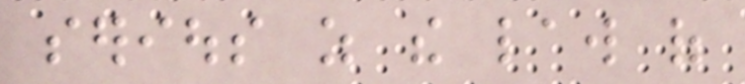serious as the law of
